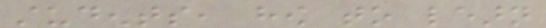students, how to learn
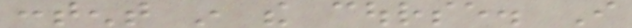content in the course. I
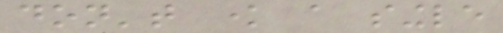don't know a single
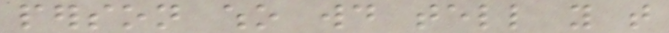person who would tell you that
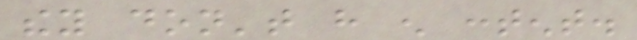they don't have enough content.
